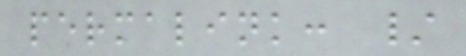permalink: /
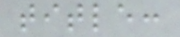title:
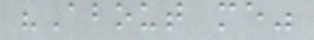"About me"
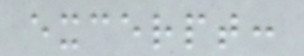excerpt:
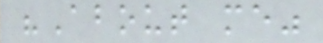"About me"
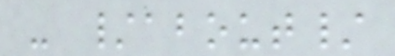- /about/
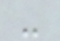-
